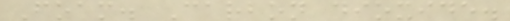Foam. Carbon dioxide.
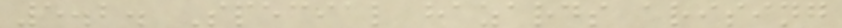5.2. Special hazards arising
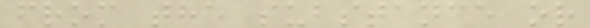from the substance or
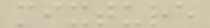mixture
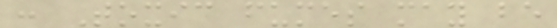: Toxic fumes may be
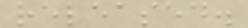released.
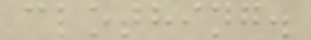clothing.
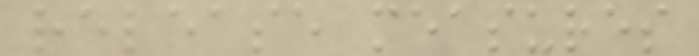release measures
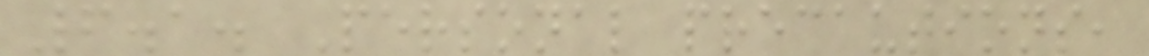6.1. Personal precautions,
